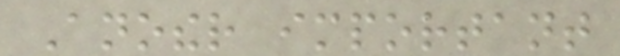Another important
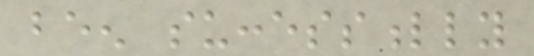been successfully
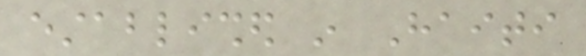established in Haiti
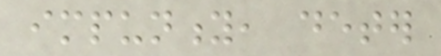impunity, deter
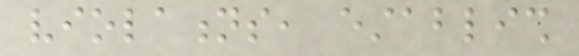violations, establish
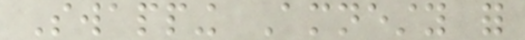Swapping Amnesty for
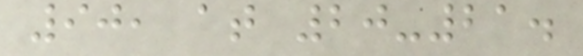90, at 20-21.
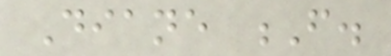Diane F.
